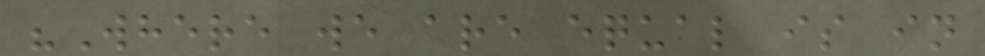"Where we are equal is in
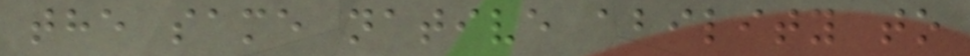the same native ability to
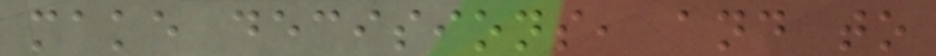make decisions, and to
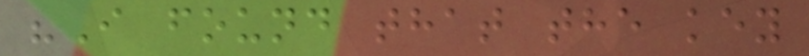"I found that the key
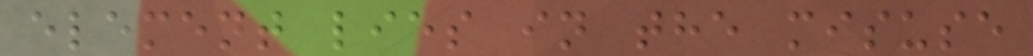element lies in the misuse
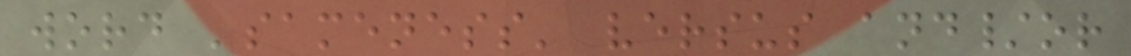word 'sameness' versus and/or
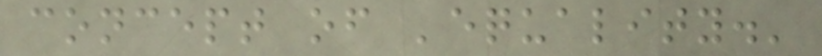concept of 'equality.'
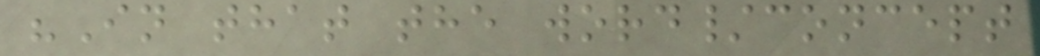"In that the word/concept
